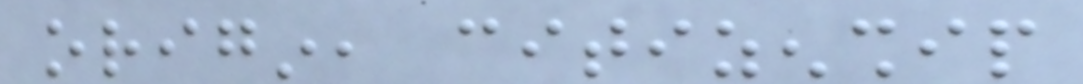origin, citizenship
